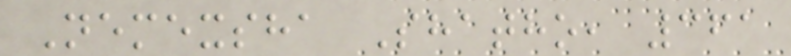Nemexsha Shatho, 361
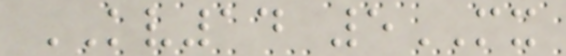KV14 5MX
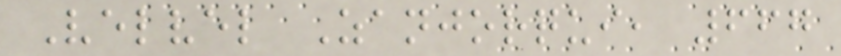Velvel Zanjorqui, 667
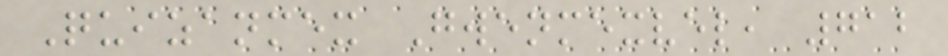Quizanmex Gwenmexvel, 712
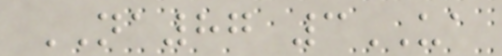NA87 3UA
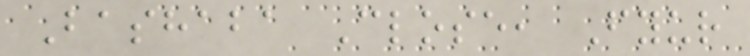Bashaba Close, Fyur
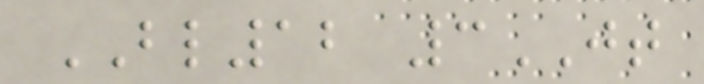BL12 3JT
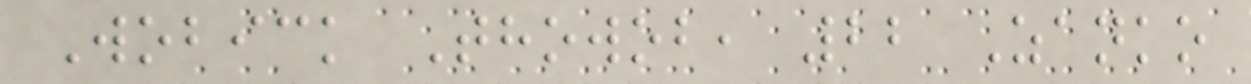Wobick Thowob, 22 Zanko
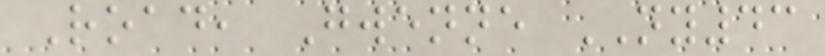Road, Gwenne NY43
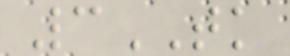3TK
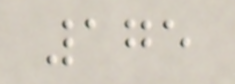175
